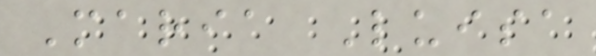Maria Luisa
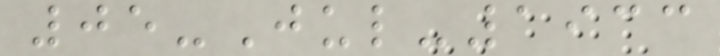05-Jul-1933
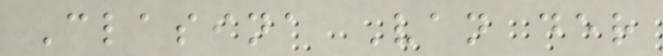Clasina Van der
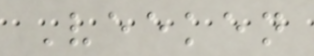Veeken
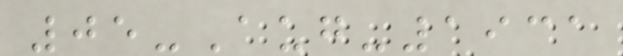05-Aug-1931
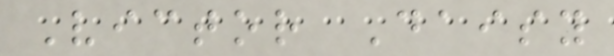Victor Daisy
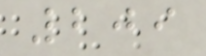209
